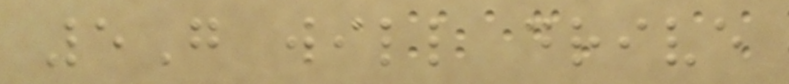5G will drive
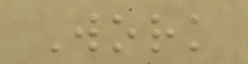Work
